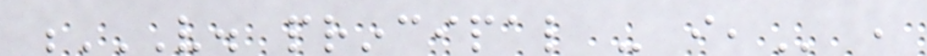V. PRINCIPAL - I, ,
